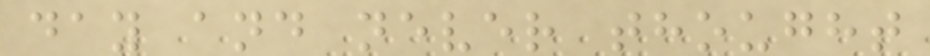day and never thought
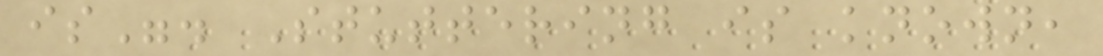is". Stuttering is known,
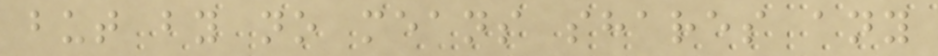but by no means shares any
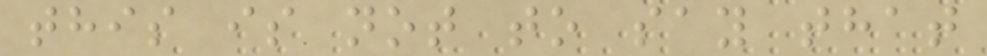this is not to say that
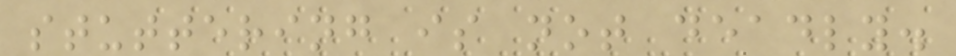stuttering is not deadly.
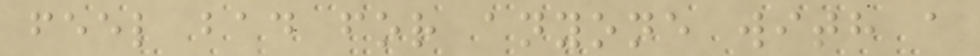feel bad for anyone with a
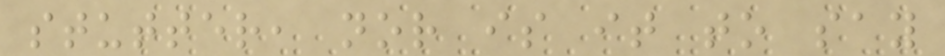stutter, nor is it to say
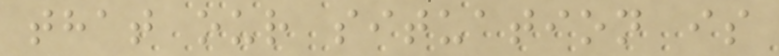that our situation is
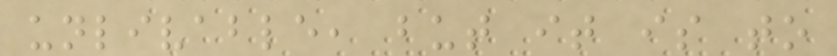unlivable, but it is to
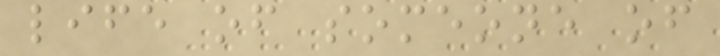life of someone of
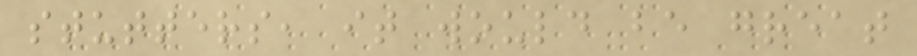stutters, it would be great
